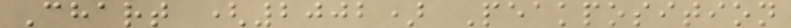Chart (2002) Peakposition
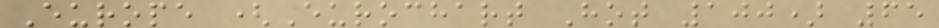Europe (Eurochart Hot 100) 65
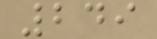249
